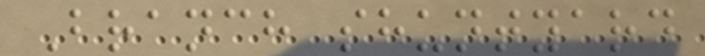Branch shuntyard
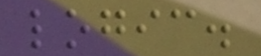logic.
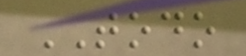TODO
